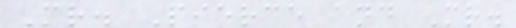Mr. Pierce and Mr.
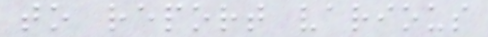to report various
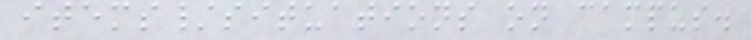items/situations on campus.
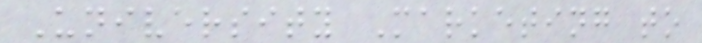University Marketing to
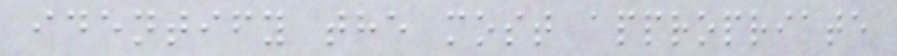identify the most appropriate
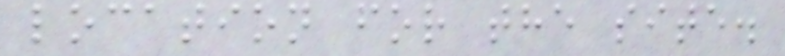location for the site.
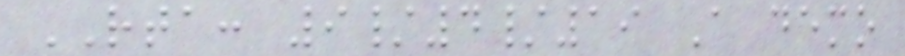RTA: 9/4/19 A demo
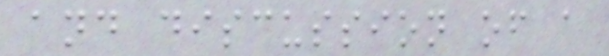and discussion of a
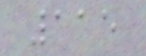115
